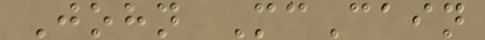John McCain
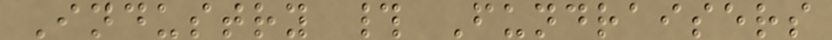Industry # Fundraisers
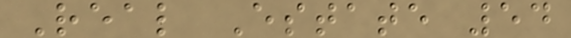Real Estate 54
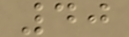40
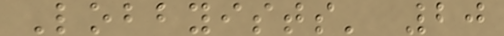Lobbyists' 20
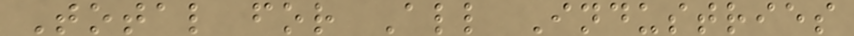Total for All Industries
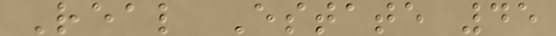Real Estate 45
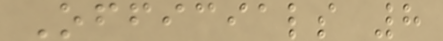Officials 8
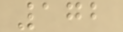172
